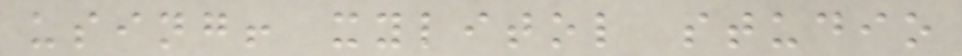using! xylitol studio
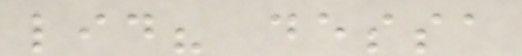lid? dessa
